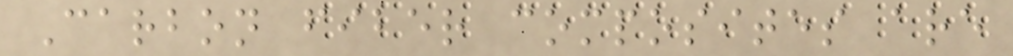Carbon fiber composites are
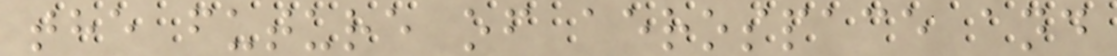the future of aerospace and
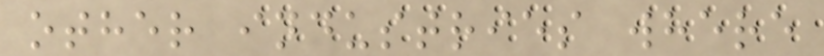other industries where
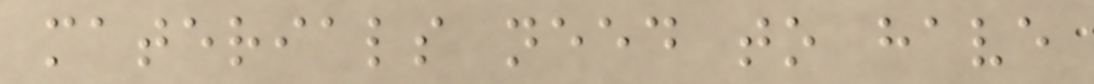materials need to have
